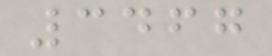3467
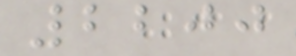2200
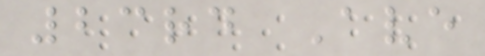23rd Ave
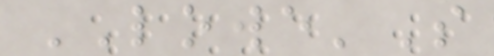LOWE'S
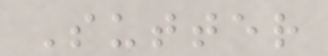Sutter
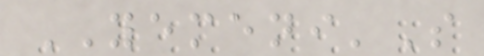YEMENI'S
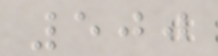500
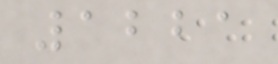1221
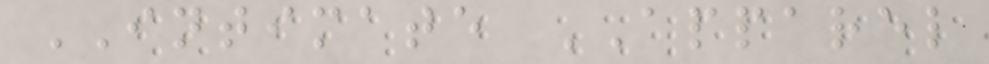INTIMATE APPAREL
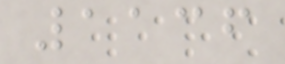1136
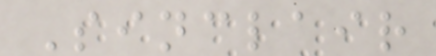Sinclair
